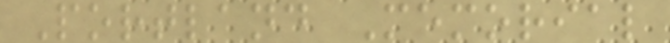Portland Memorial
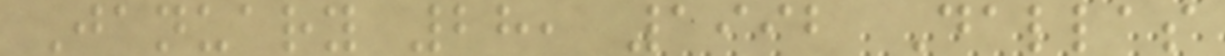January 28, 1992 Dallas
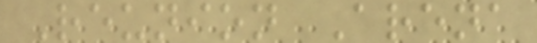Reunion Arena
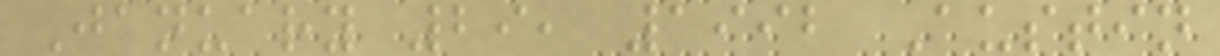January 29, 1992 Austin
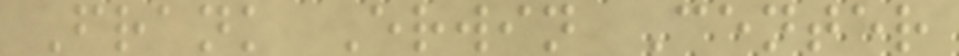Frank Erwin Center
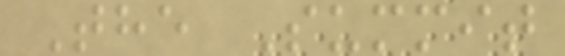The Summit
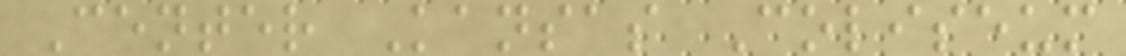Center Kansas Coliseum
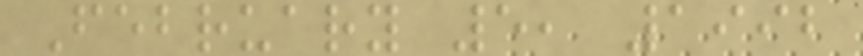February 5, 1992
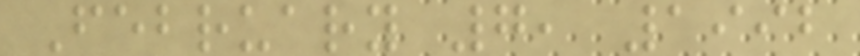February 7, 1992
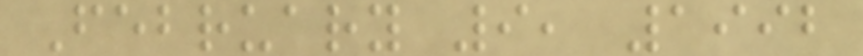February 9, 1992
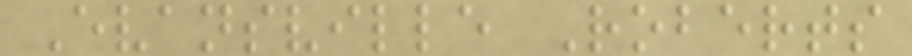Evansville Roberts
